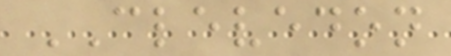CLEVEDON
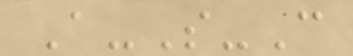A-S-C
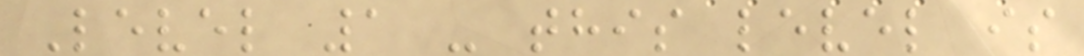Level 1 - this level is
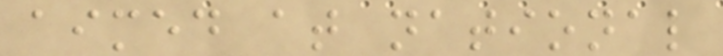aimed at national
